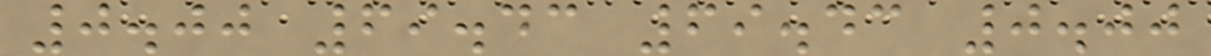0.00 69.43 69.43 0.00
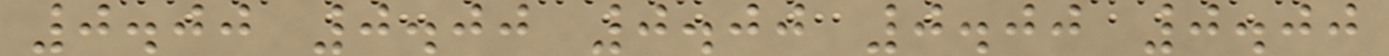0.00 0.00 0.00 0.00 0.00
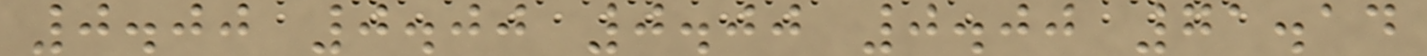0.00 0.00 0.00 0.00 71.14
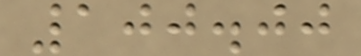100.00
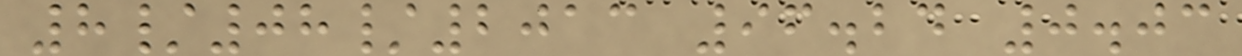8/08/2013 96.24 0.03
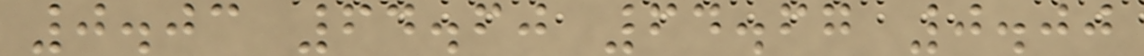0.03 64.60 64.67 0.00
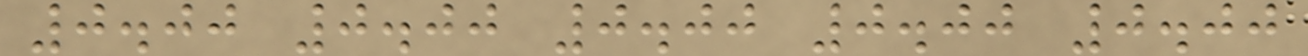0.00 0.00 0.00 0.00 0.00
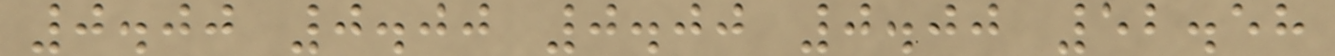0.00 0.00 0.00 0.00 52.58
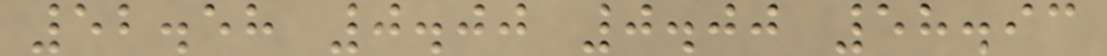52.58 0.00 0.00 58.93
